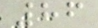86
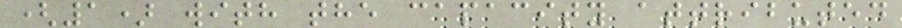(1) with the capacity attributed
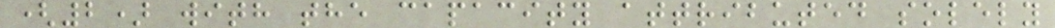(2) with the capacity attributed solely
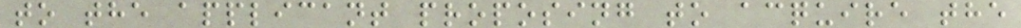to the applicant proposing to acquire the
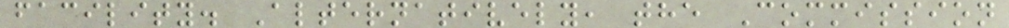facility. Alternatively, the Commission
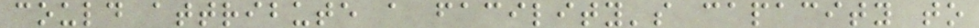could attribute a facility's capacity to
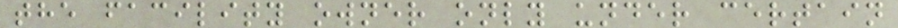the facility owner only under certain
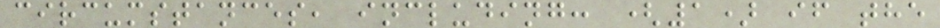circumstances, including: (1) if the
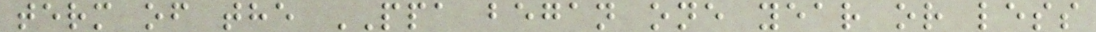term of the PPA began one year or less
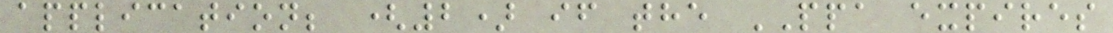application; (2) if the PPA expires
